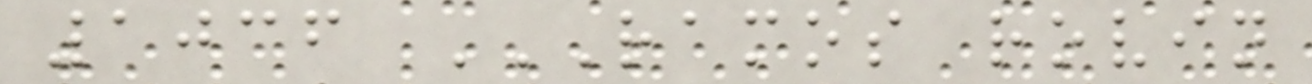1036 RAMOS ROVIN
